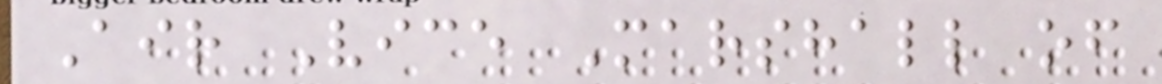Air Vice Marshall of
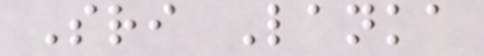Sri Lanka
